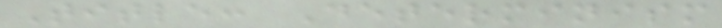Title: Determinism
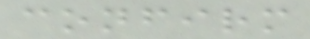confirm
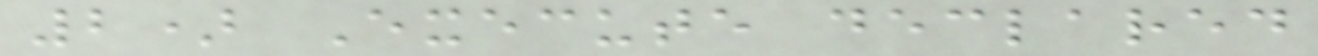2) Execute declared
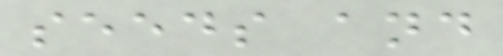seeds and
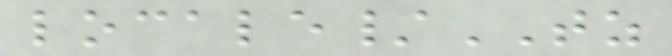locale/TZ
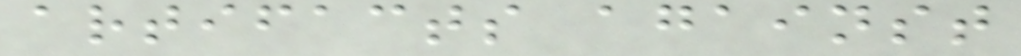artifacts against
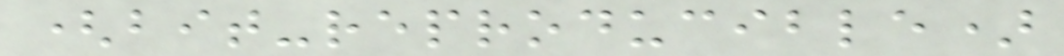(bit-reproducible)
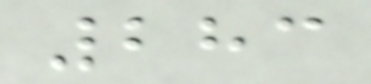283
